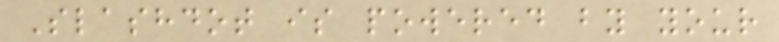Slashdot is powered by your
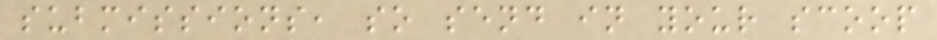submissions, so send in your scoop
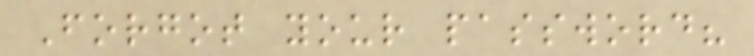Forgot your password?
